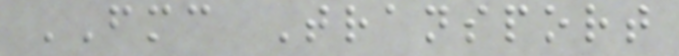FMC Transport
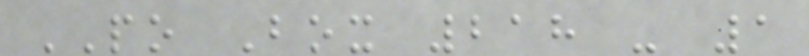PO Box 218 - 1
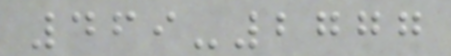469-2777
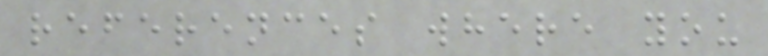references where you
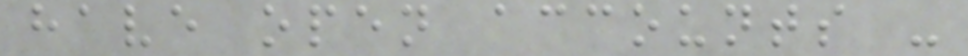have open accounts -
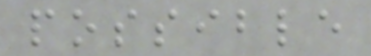possible
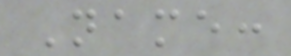Name:
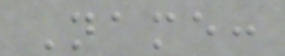Name:
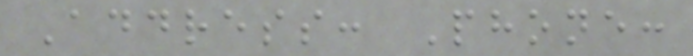Address: Phone:
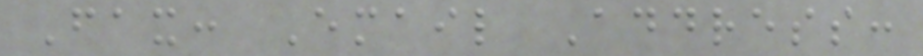Fax: Email Address:
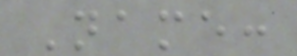Name:
